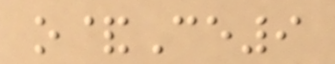o&Ce9
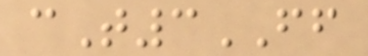cT3FF
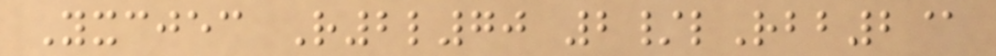Yxcjec R2l70 2/lRbb2@
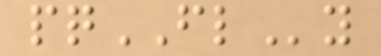pqFLy
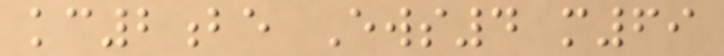kc2be Ews4 m69
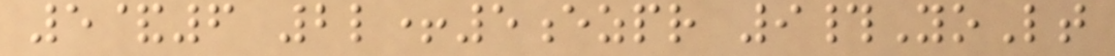5&6 2l+5ezpr 9#YoLt
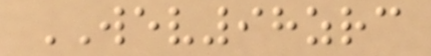WEV98zrc
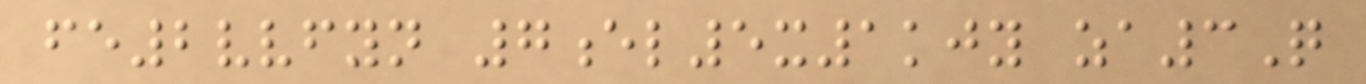fe2vvfyn 7el5x1kjy za3Q
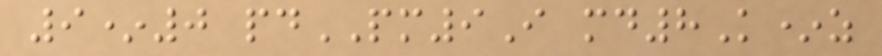9*0 pdPM9I md8K*z
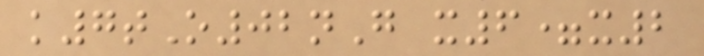k7tO02nG x6=x2
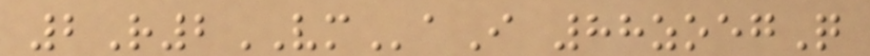2R2VMaI 88zoegQ
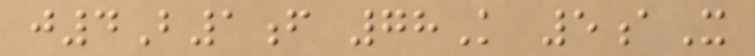j4B1f 78K 5aX
